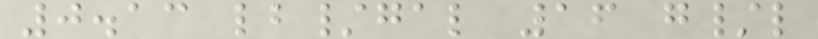0.13 lb/gal 16 g/l
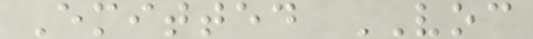Emitted VOC
